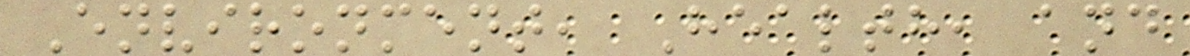Environment, Health, and
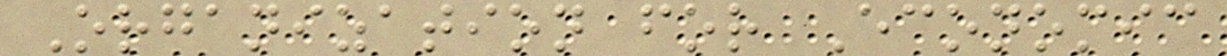Organization for Economic
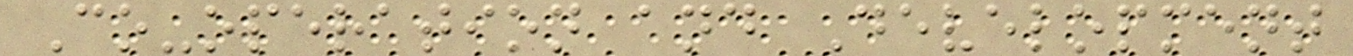Co-operation and Development
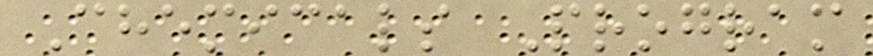Chemicals Program
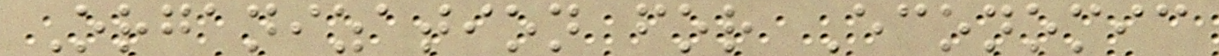Organization for Economic
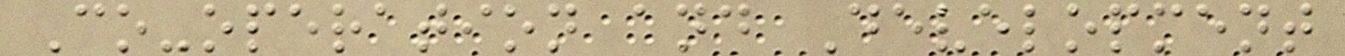Co-operation and Development
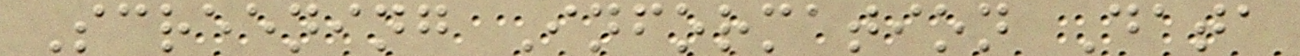Screening Information Data
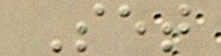Set
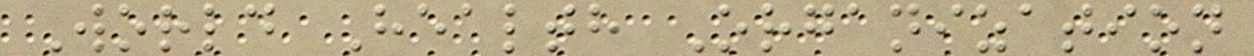World Health Organization
